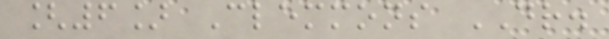[6] Clemmons DR.
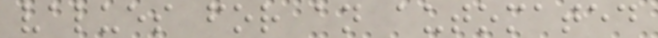values for an automated
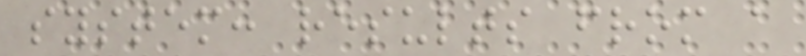system: results from a
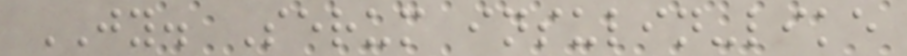JY. Serum insulin-like
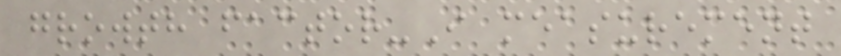growth factor-I measurement
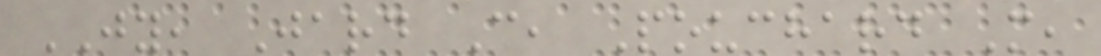JY, Jard C, Pouchard M,
